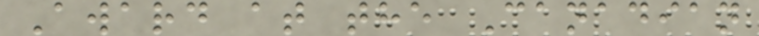Award at the Canadian
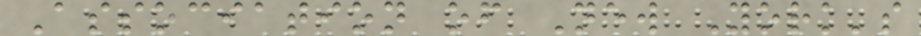Association of New York's
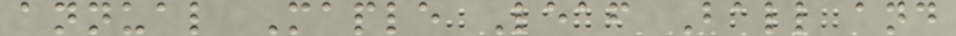annual Maple Leaf Ball and
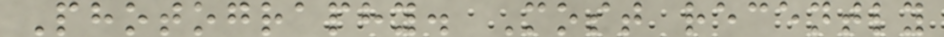Photography. Most recently
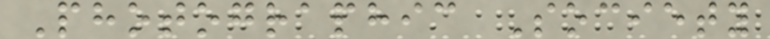Photographic Society
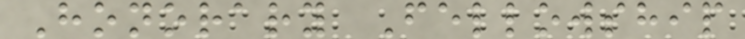Honorary Fellowship
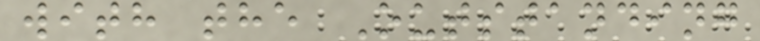with the Outstanding
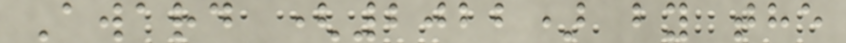Award (2022) by the
